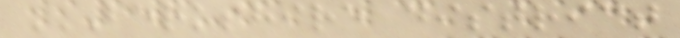BERKSHIRE DISTRICT
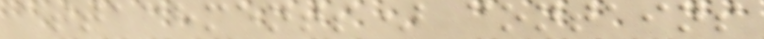attachments) contains
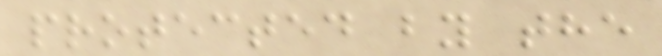protected by the
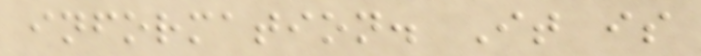information. It is
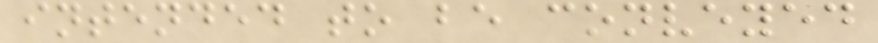intended to be conveyed
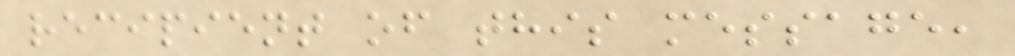recipient of this message,
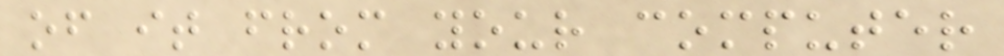of it from your computer
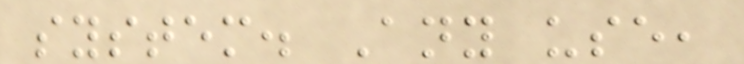system. Any use,
